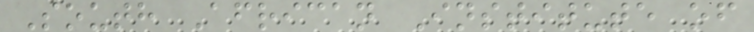South African Institute of
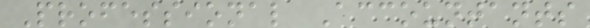Professional Accountants
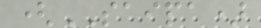(SAIPA)
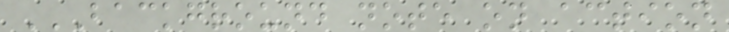BACKGROUND NOTE ON ACTION
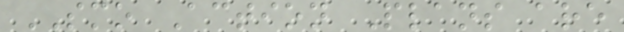SMO Action Plans are
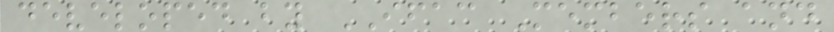developed by IFAC Members and
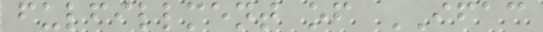fulfillment of IFAC
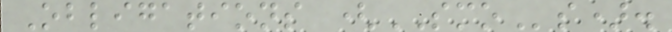Obligations (SMOs).
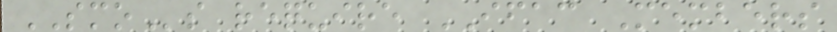SMOs require IFAC Members
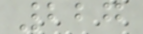227
